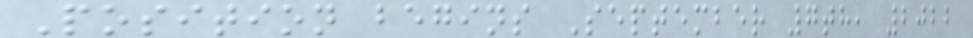Position begins September 7th, 2022
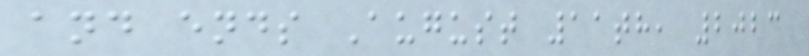and ends August 11th, 2023
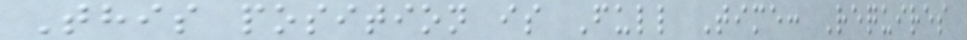This position is Full Time: Requires
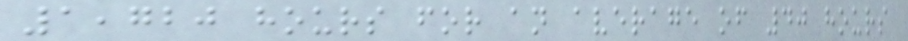1,720 hours for an average of 40 hours
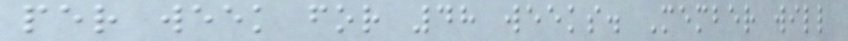per week for 48 weeks. Member will
